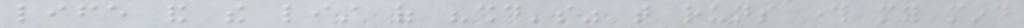life and the list of "should's" that runs through my mind
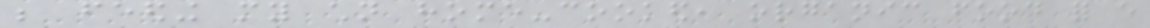be feeding my children home-cooked, organic food for every
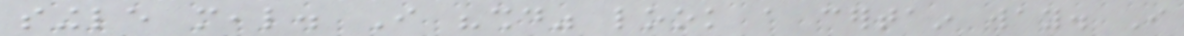single meal. I "should" look a certain way. I
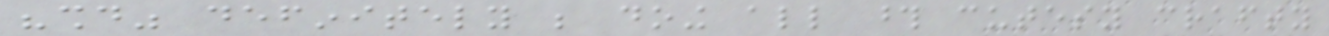"should" definitely be doing all those cutesy crafty
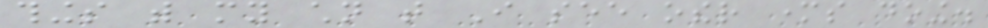things with my children that I see other mothers doing.
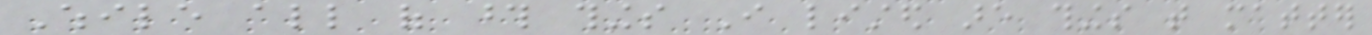While all of those things I listed are things that matter
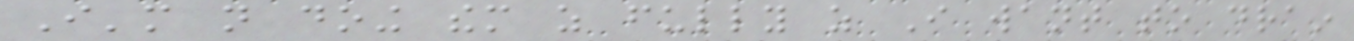I'm not doing them as fully as I want to drain
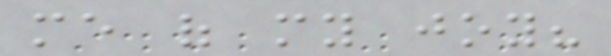me of my joy?
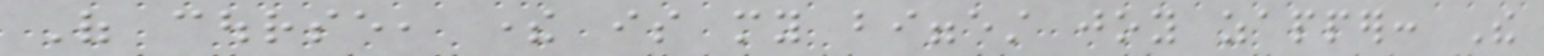Of course, there is my biggest joy zapper: The
